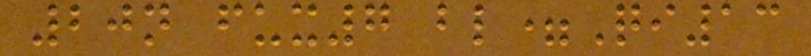20n fux7 bl=Qi13
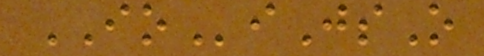IOiJsO
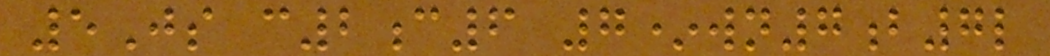5Js c2c6 7*wn7b7l
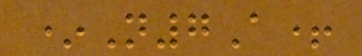*N7A+
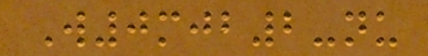W0mjb2-nu
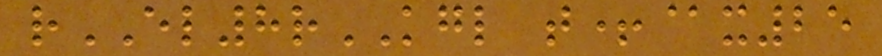rEL8rKGL t+@x25
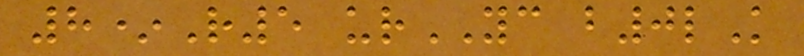8*R5 urYC b0lK
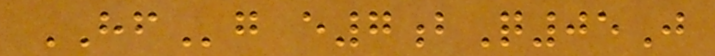HFg e7bQ05J
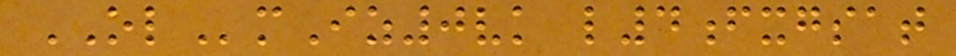OLmIz0vk l4fxgsat
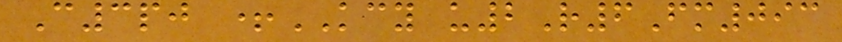C3pj +KCY u2R6Fm093
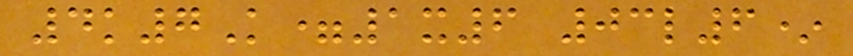4k7K=1x6 03l6*
